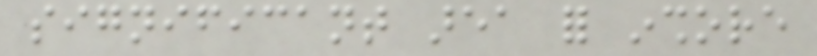significant area for inshore
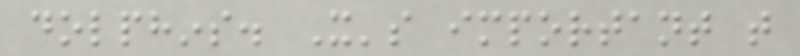dolphins. It's important that
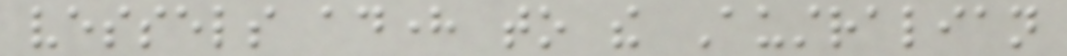vessels adhere to the Australian
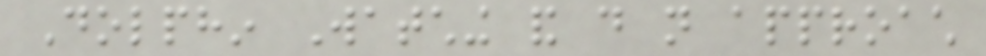Dolphin Watching and do not approach
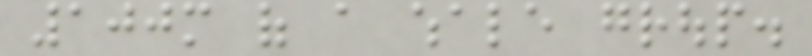100m of a whale group.
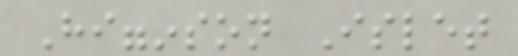Higginson Islet
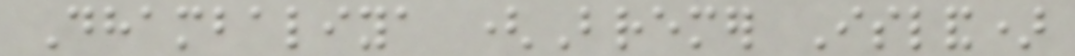Dhambaliya (Bremer Island)
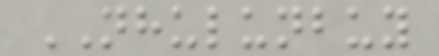NHULUNBUY
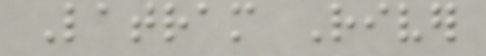Latram River
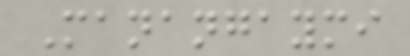Manangaymi
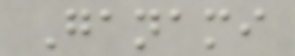Ganami
